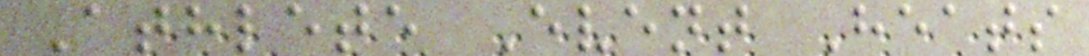Athlete Event Heats
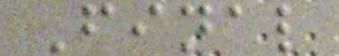Final
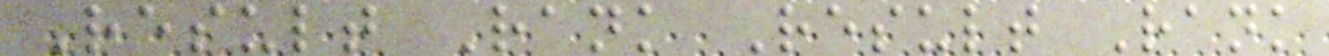Result Rank Result Rank
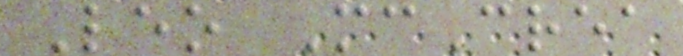Leo McCrea
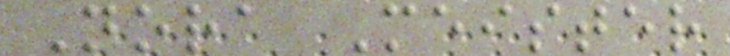Nora Meister
